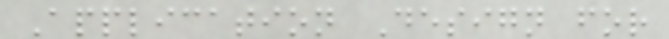Application Design for
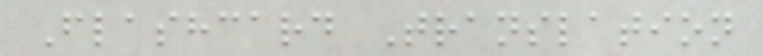Flashcard Translation
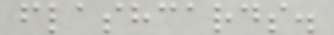flashcards.
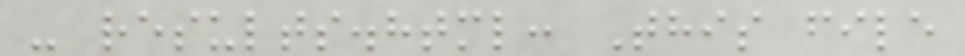- results.html: This file
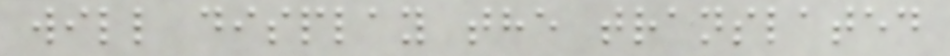will display the translated
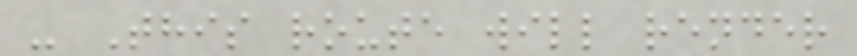- This route will render
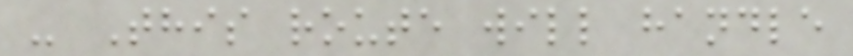- This route will handle
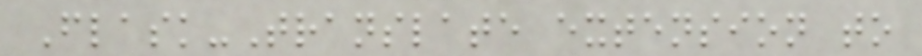Flask-Translate extension to
